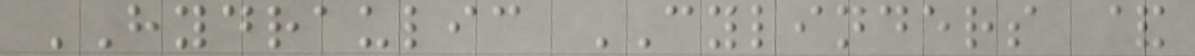HYDRAULIC CYLINDERS &
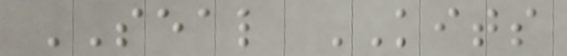SEAL KITS
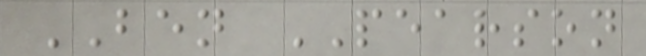BEN PEARSON
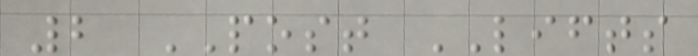2 POST LIFTS
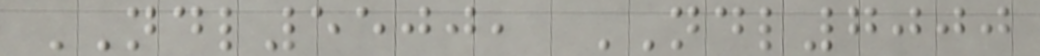NDL5500, NDL7000
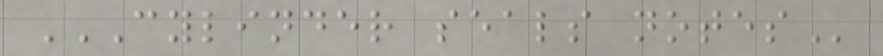CYLINDER SEALS NOTES
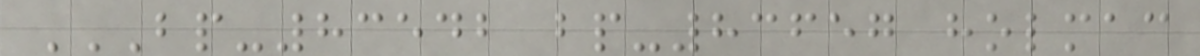BP-83542 BP-83657 HOLMAC
